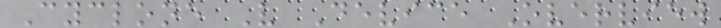Cyclone V Device Overview
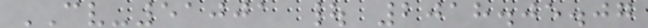CV-51001 | 2018.05.07
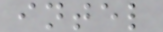intel
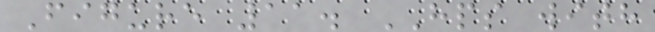Figure 11. HPS with
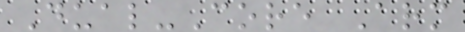Dual-Core Arm
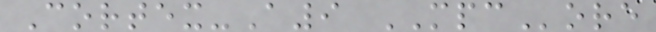Cortex-A9 MPCore
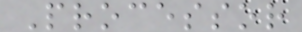Processor
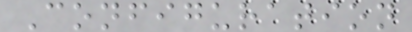Configuration
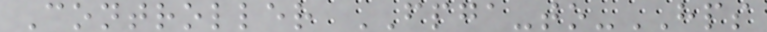Controller FPGA-to-HPS
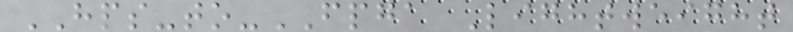HPS-to-FPGA Lightweight
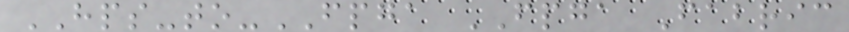HPS-to-FPGA FPGA Fabric
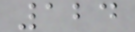124
